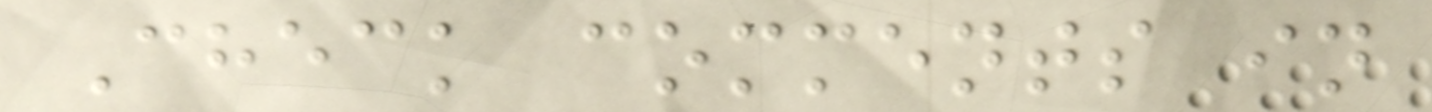Check comments in
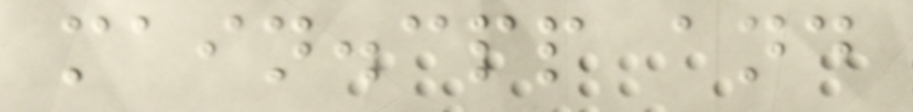main.cpp and
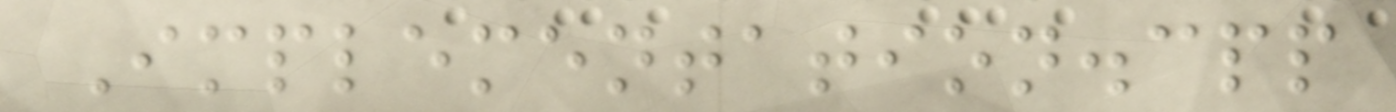Implementation.cpp
